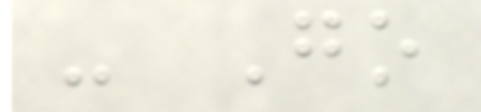- Go
